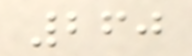260
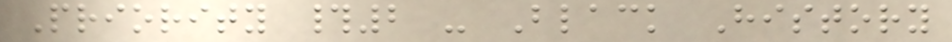Priority #2 - Black History
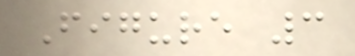Figure 3
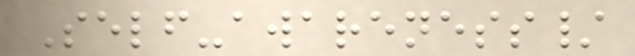Self-awareness/
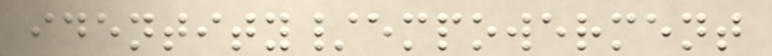identity/empowerment
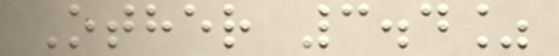Other 3.4%
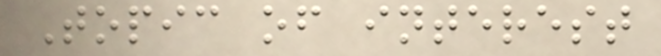Topic of interest
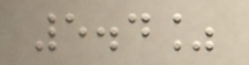5.4%
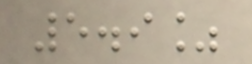5.9%
